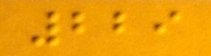229
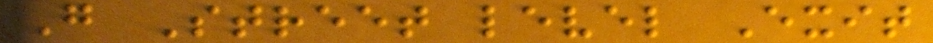G Street level Exit
